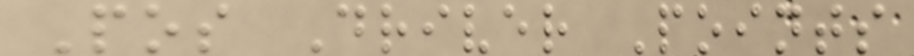Pos Driver Points
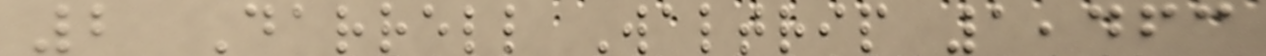2 Darrell Waltrip 1,463
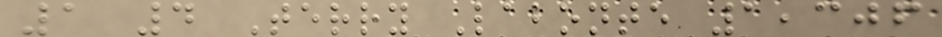1 4 Terry Labonte 1,306
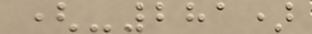(-281)
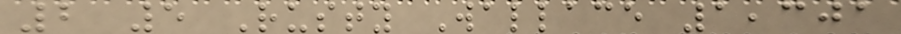2 5 Rusty Wallace 1,301
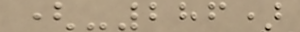(-286)
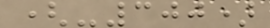(-300)
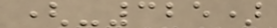(-325)
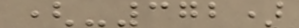(-372)
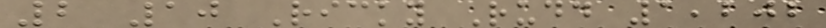2 10 Ricky Rudd 1,202
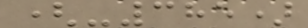(-385)
